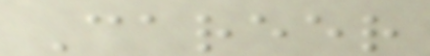Career
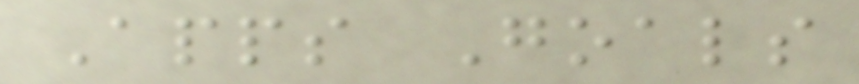Apps Goals
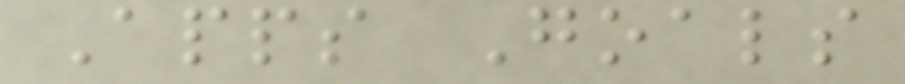Apps Goals
